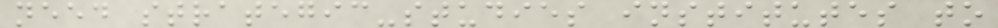need strategic-studies institutes to
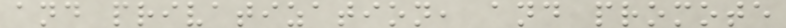and privatization, and promote
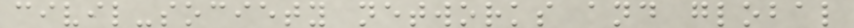civil-society networks and global
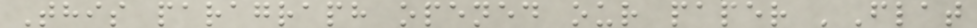This paragraph opened our paper 'Flat
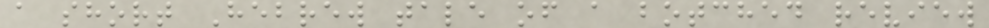a short Hebrew tale of a botched review
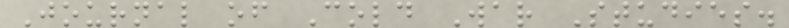Journal of Cold War Studies.
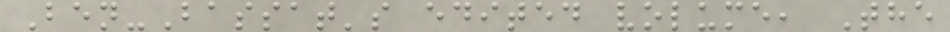Ben-Bassat's edited volume, The
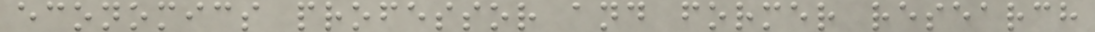economics professor and former research
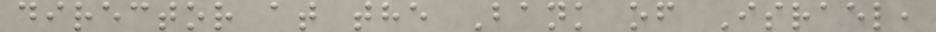director at the Bank of Israel,
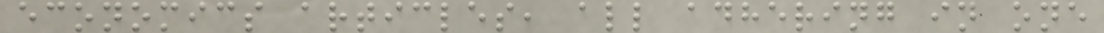economics articles, all adhering in one
